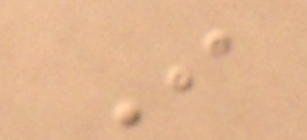I
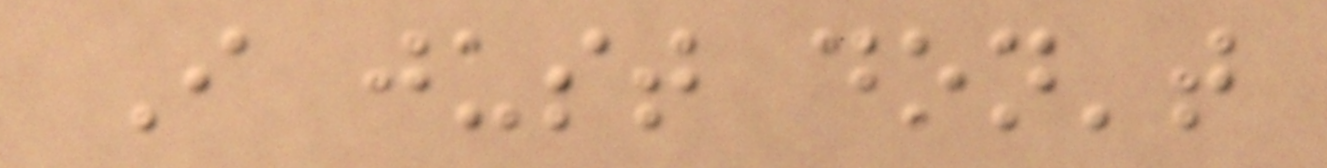I just don't
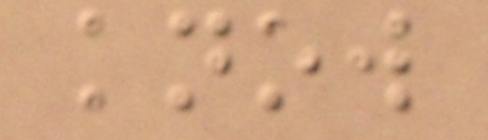know
